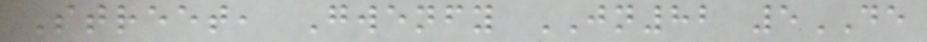Street, Gwenfy JN82 5DE
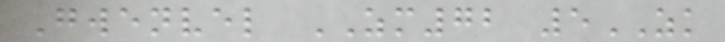Gwenvel ZM72 5ZK
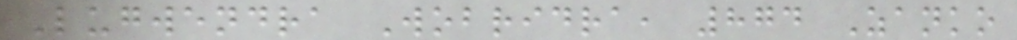Lugwendra Wobridra, 874 Zanko
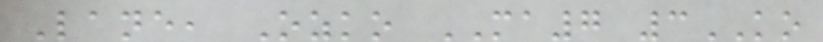Lane, Ozko MA7 3KO
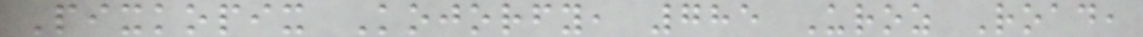Pixkopix Kojorfy, 785 Uroz Road,
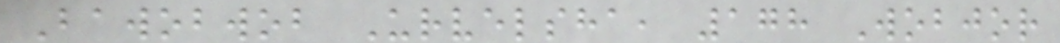Bawobwob Urvelsha, 178 Wobjor
